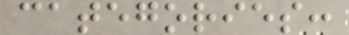categories:
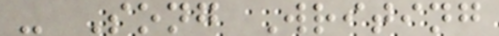- Song Writing
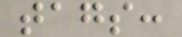tags:
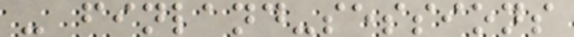- finland-sessions
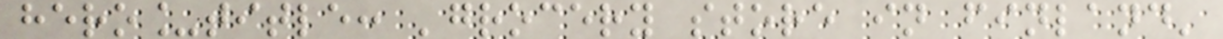hero_title: 'grocery store in finland'
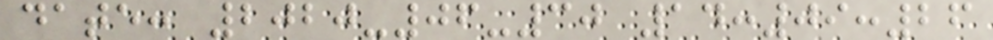date: 2020-06-30 14:09:26
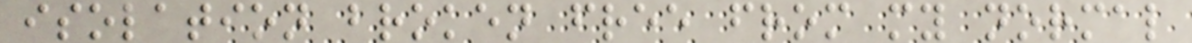isolation broken free from my normal
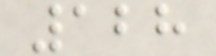128
